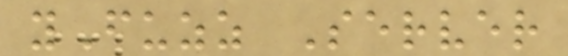yFuzz Server
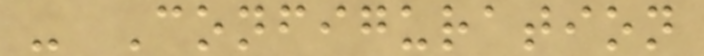- Configuration
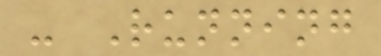- Running
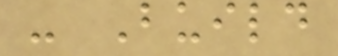- Build
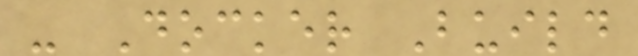- Docker Build
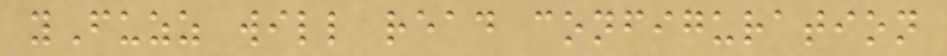yFuzz will read configuration
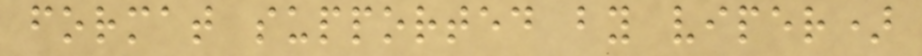format supported by viper)
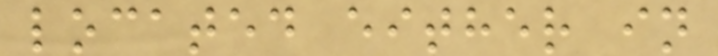located either in
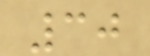30
